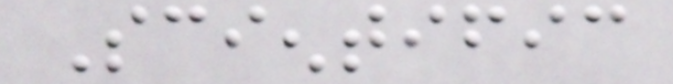Scientific
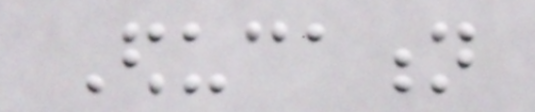Education
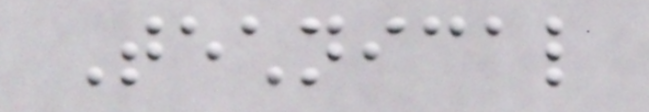Technical
